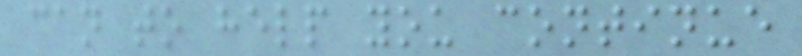can to help you continue
